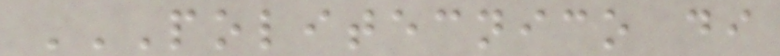POLITECNICO DI
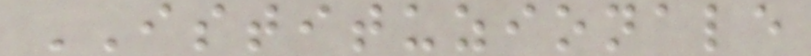ISTITUZIONALE
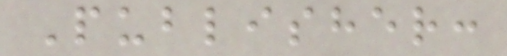Publisher:
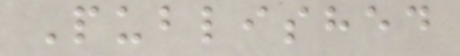Published
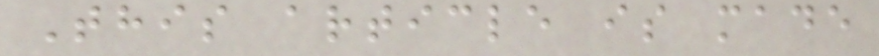This article is made
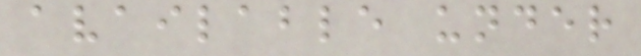available under
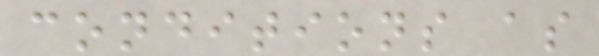conditions as
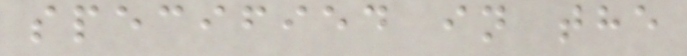specified in the
